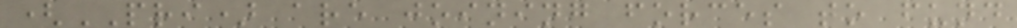(PRI) are joining forces to fund
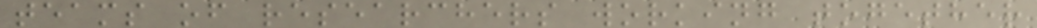teams of researchers working together
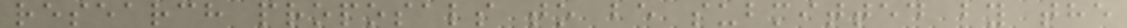research proposals to be submitted by the
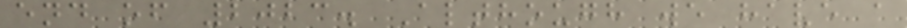end of 2023. Although we have a
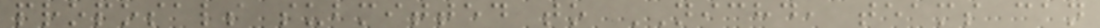proposals submitted to NICHD, teams can
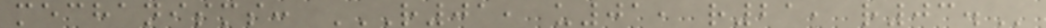mechanisms: R01, U01, R21, R03.
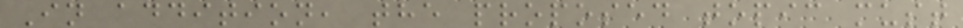In addition, the proposed topic must
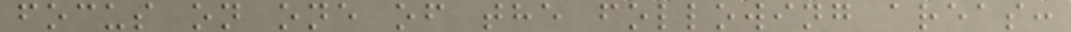focus on one of the following areas:
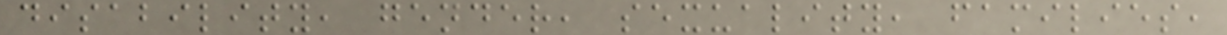disability, gender, sexuality, families,
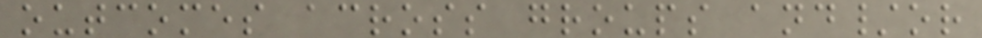outcomes across groups and/or
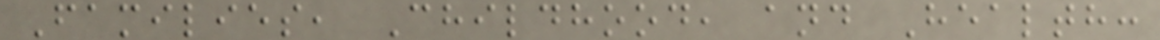Families, Childhood, and Health:
